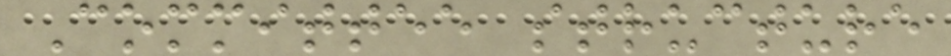Committee structure
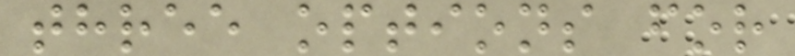three options for
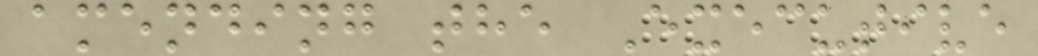amending the Executive
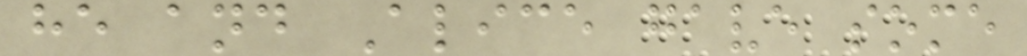he and Alice gave some
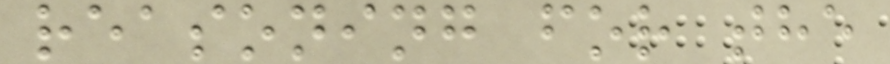reasoning for the
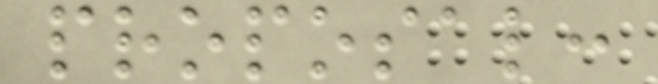proposal:
